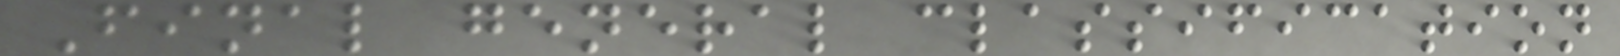Final general classification
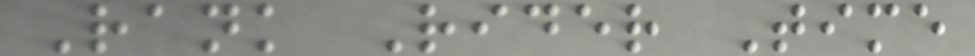Rank Rider Time
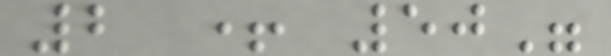2 + 50"
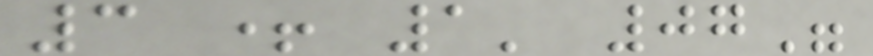3 + 1' 07"
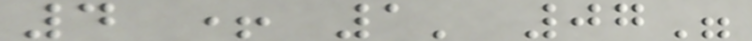4 + 1' 07"
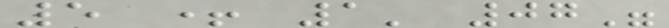5 + 1' 07"
